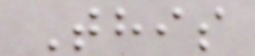This
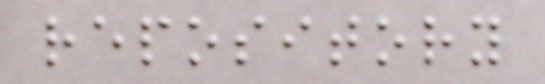repository
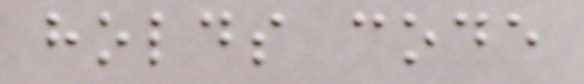holds code
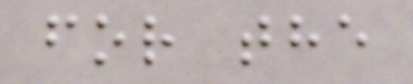for the
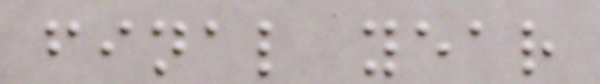final year
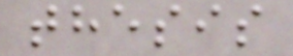thesis
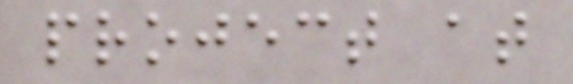project at
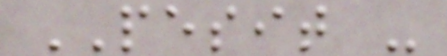PESIT -
